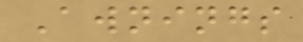Awnings
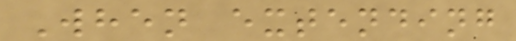When extending
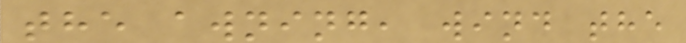the awning, wind the
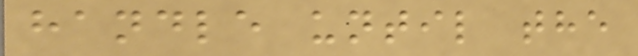handle until the
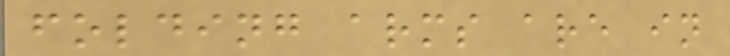folding arms are in
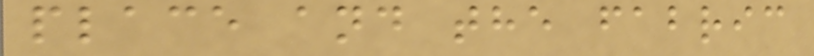place and the fabric
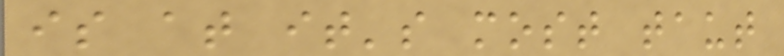is at it's most taut
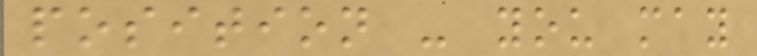position - you may
